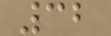32
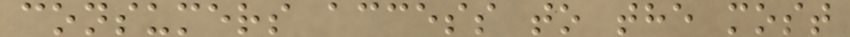consumers access to the most
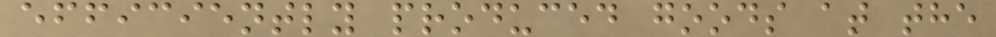efficiently produced goods at the
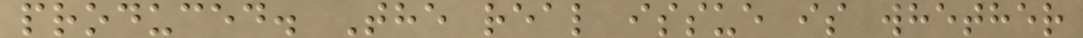produced. The real issue is whether
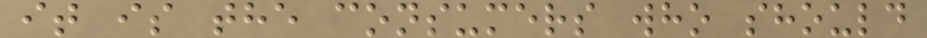it is the consumers who should
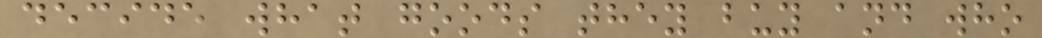decide what goods they buy and who
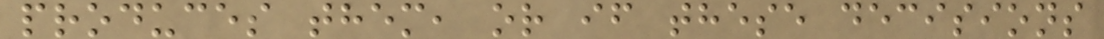produces them, or if these decisions
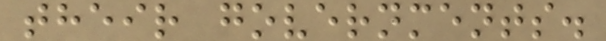their governments.
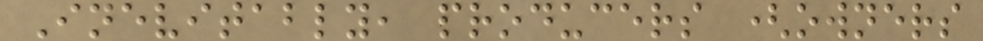Inevitably, producers (owners
